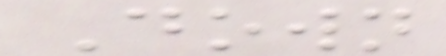Down
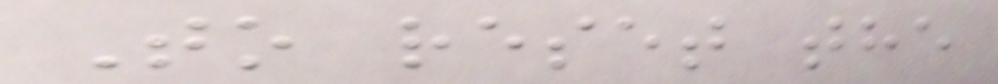To reset the
